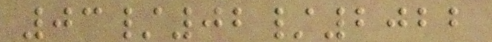03/02/2022
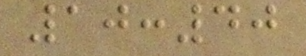10:40
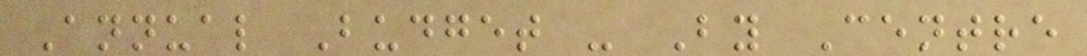Annual Budget - By Centre
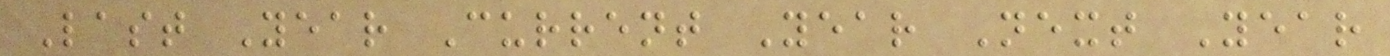Last Year Current Year Next Year
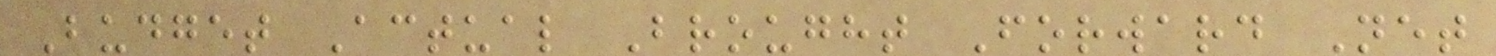Budget Actual Brought Forward Net
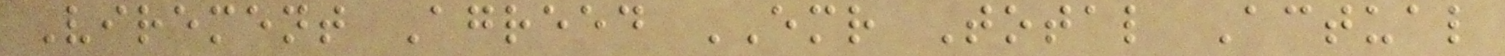Virement Agreed EMR Total Actual
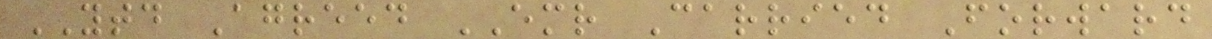YTD Agreed EMR Carried Forward
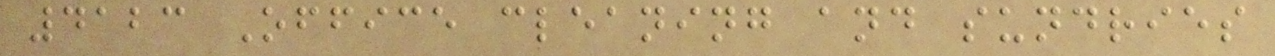4123 Office cleaning and sundries
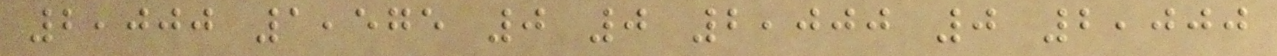2,000 1,575 0 0 2,000 0 2,000
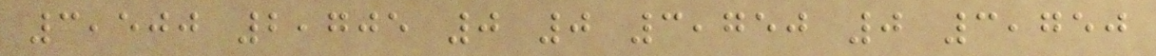3,500 2,705 0 0 3,750 0 3,750
